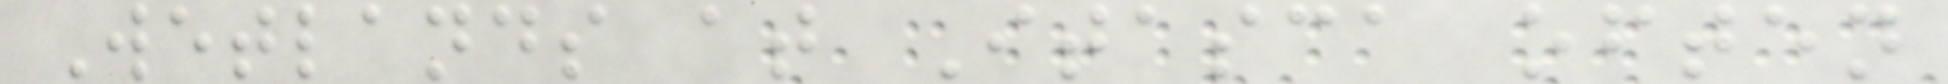Wetlands at Itasca often
